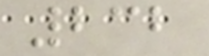232
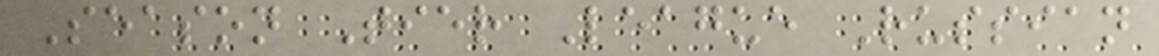Season Tier League Russian
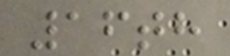16th
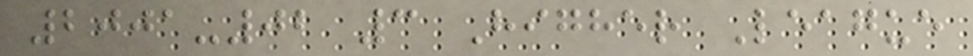2001-02 3 Higher League
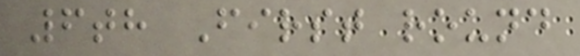6th First round
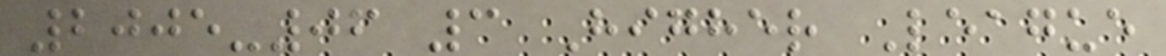2005-06 3 Higher League
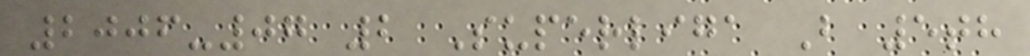2006-07 2 Superliga B 5th
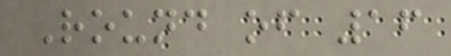Round of 16
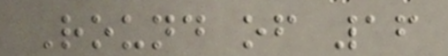Round of 16
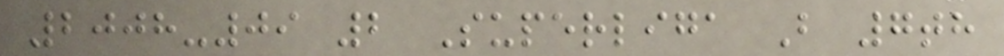2008-09 2 Superliga B 7th
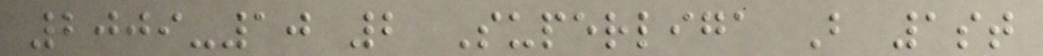2009-10 2 Superliga B 1st
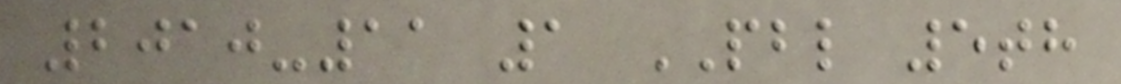2010-11 1 PBL 5th
